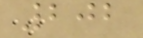202
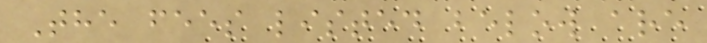The fees listed below are
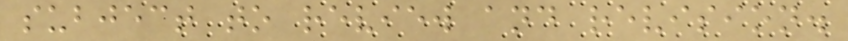subject to review and revision.
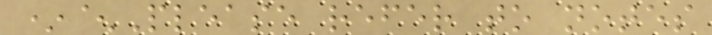*^Please refer to notes
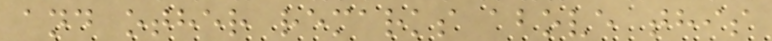and other remarks above this
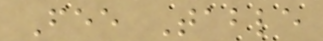Fee Table
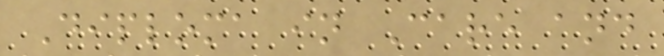Diploma in Care and
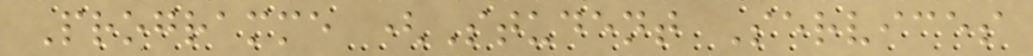Programme (Student Services
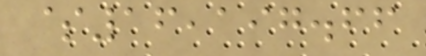$16,197.66
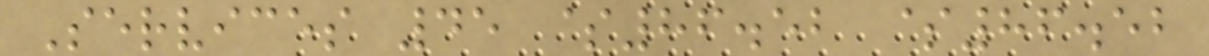Services 45 $86.52 $86.52
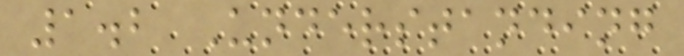1.2 Understanding
